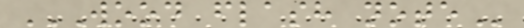WOOD FLASH NOTE
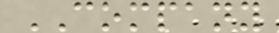COMPANY
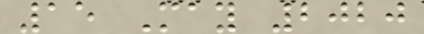15 May 2020
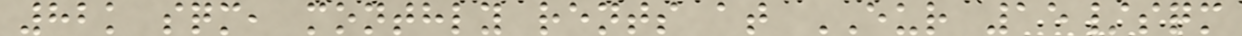82k sqm, monthly rents at EUR 15/sqm
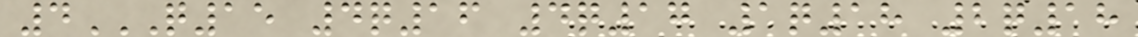4Q15 4Q16 4Q17 1Q18 2Q18
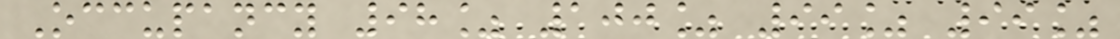Occupancy 98% 100% 99% 99%
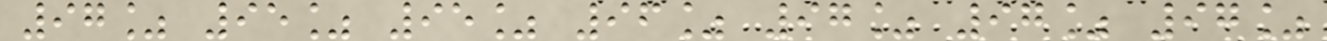97% 95% 95% 96% 97% 97% 97%
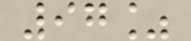97%
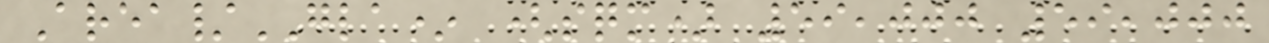Area/GLA* (sqm) 59,000 59,000
